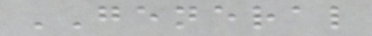GENERAL
